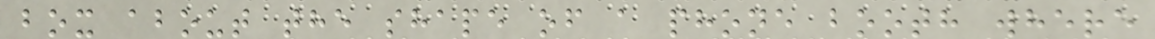box about the shape of a phone booth where
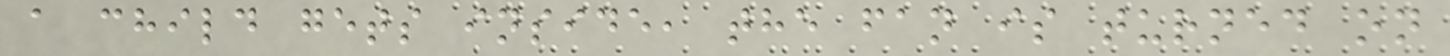a child gets inside, the fan is turned on
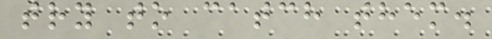try to catch them.
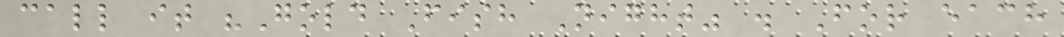call it "Gold Fish Night" . For each
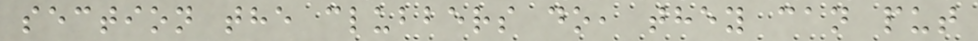section the clubbers do, they can put
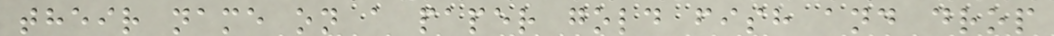their name on a paper gold fish and drop
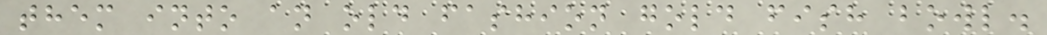them into an old fashion gold fish bowl.
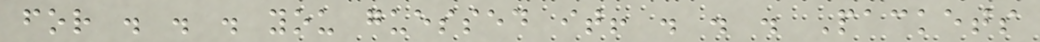for . . . you guessed it! . . . Packets
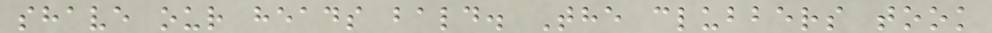shave our heads bald. The clubbers took
